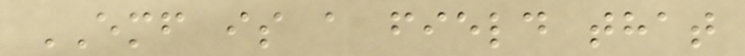EMF is a field that
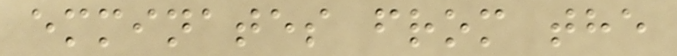emminates from the
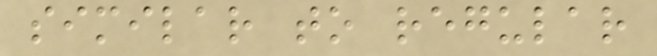similar to regular
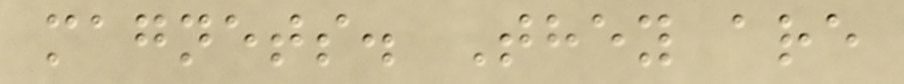magnets. They are
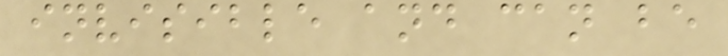invisible and can be
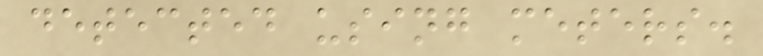detected using meters.
